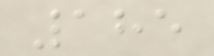185
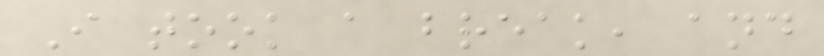I took a break, and
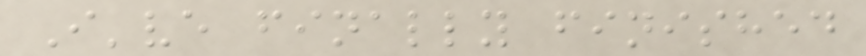I've finally finished
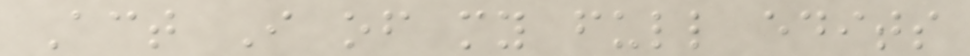Act I of my full edits
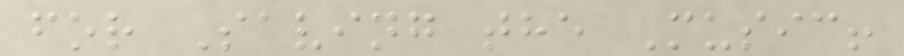for Saving the Music!
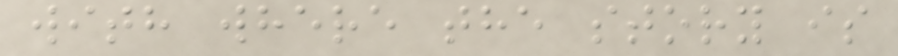with where the story is
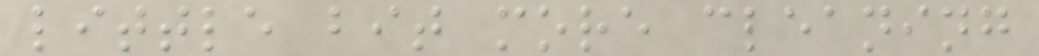little bit more cleaning
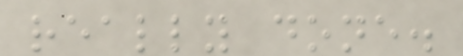really done.
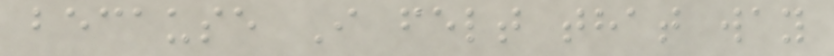because I felt that way
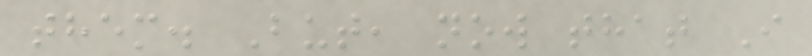them. But, now that I
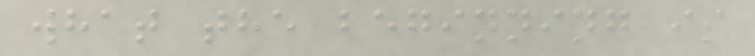what the beginning is
